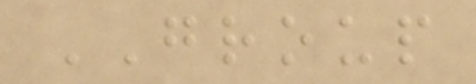GROUP
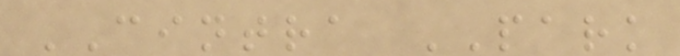CINTRA PARK
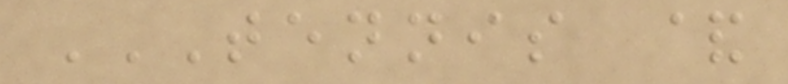TENNIS &
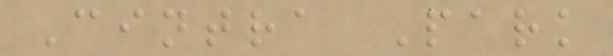Cintra Park
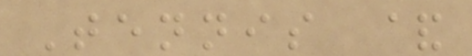Tennis &
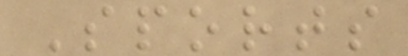Sports
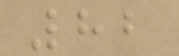82
